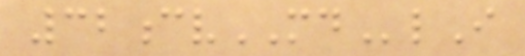32cvMDlI
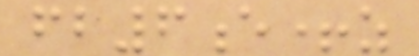fb6e+z
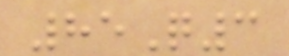85Q3
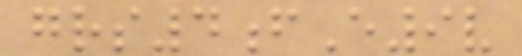grs4fE9v
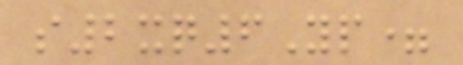s2xq6Yp=
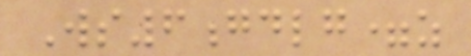Ws6gdlg=z
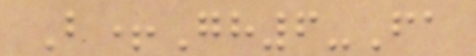B+Gh6-Fa
